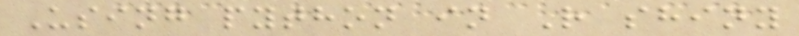Using python in R shiny
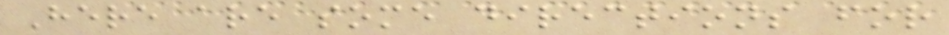Here are some directions for
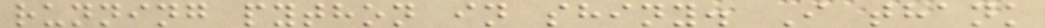running python in shiny. I thank
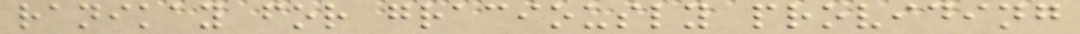ranikay for graciously providing
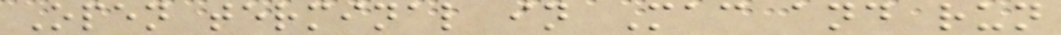Open terminal in Mac and run
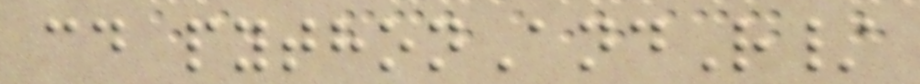cd pythonAndR/
